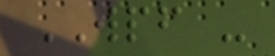WPF -
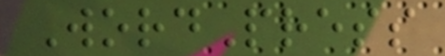WordPress
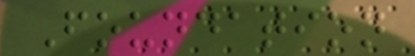Foundation
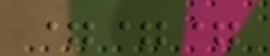===
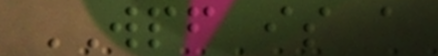WPF is a
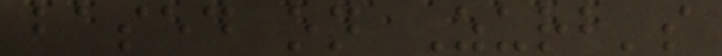based on Zurb's
